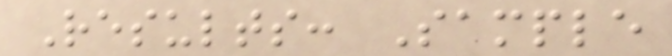Results: Sample
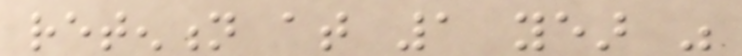retention at 1 year was
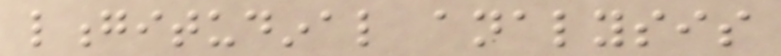longitudinal analysis
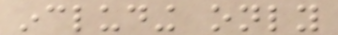including only
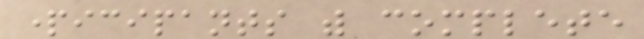participants with complete
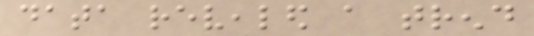data revealed a trend
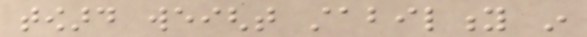toward weight stability in
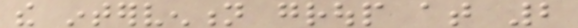the intervention group at 2
